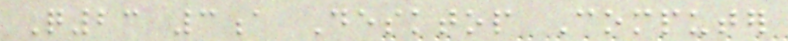Q23 3a Desktop Computer
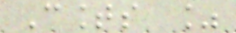Counts %
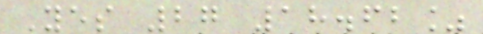Yes 27 18.62%
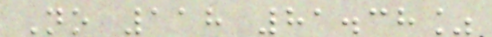No 118 81.38%
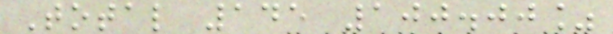Total 145 100.00%
